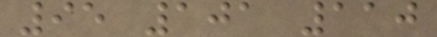95 101 110
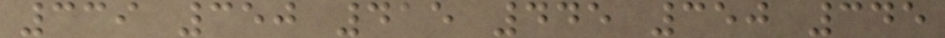339 350 415 445 350 345
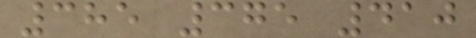385 375 410
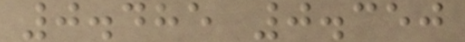0.485 0.350
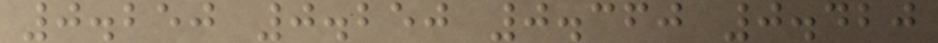0.250 0.250 0.360 0.420
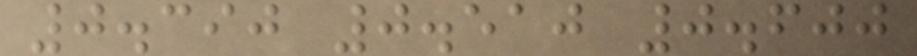0.390 0.510 0.600
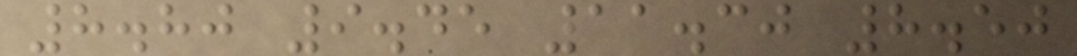8.80 9.45 11.30 8.50
